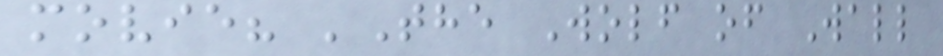movie? 'The Wolf of Wall
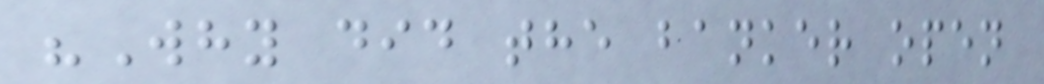"Why did the banker open
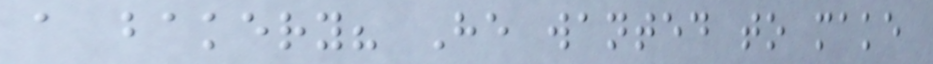a bakery? He wanted to make
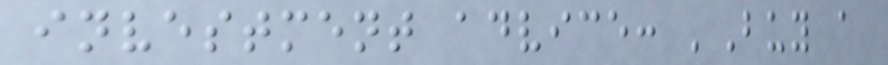investment advice: 'Buy a
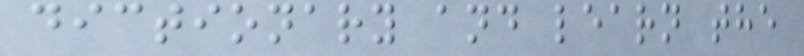dictionary and learn the
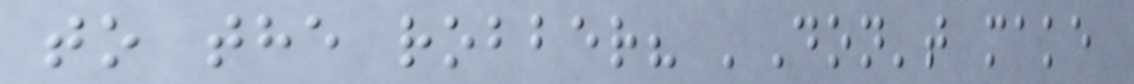to the robber? 'Don't make
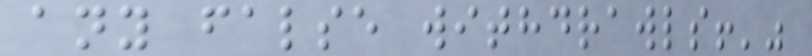any false withdrawls!'"
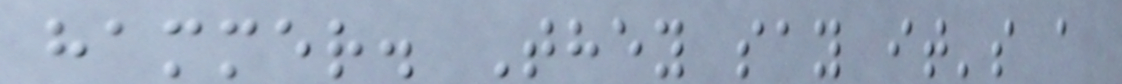hammer. They say it's a
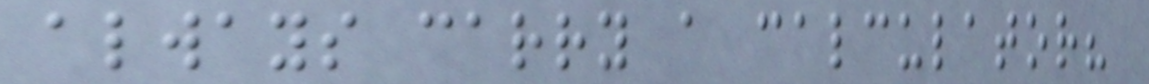always carry a calculator?
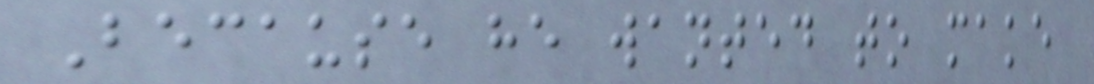Because he wanted to make
